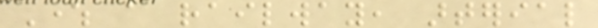Where a railway, arterial
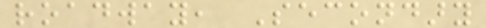roadway, Secondary
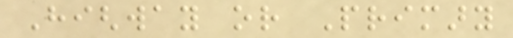Highway or Primary
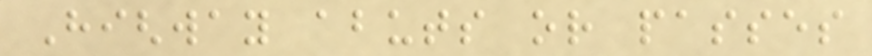Highway abuts or passes
